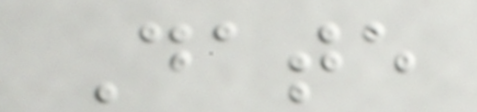Date
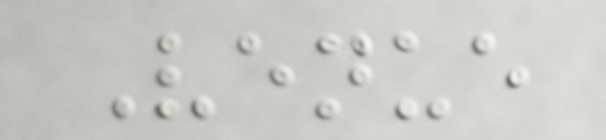Venue
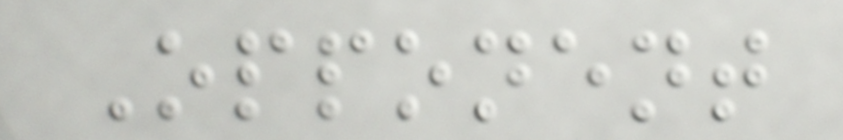Opponent
